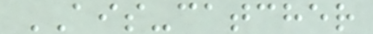AIS-catcher
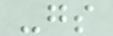-gs
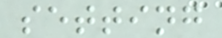setting
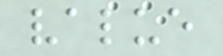value
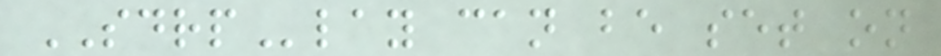SDRPlay can be set on
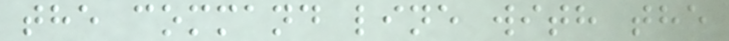the command line with the
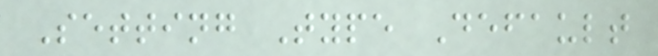Setting Type Default
